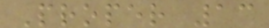Proper 13
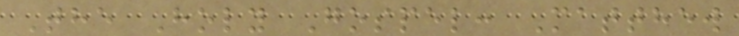The Holy Gospel: Matthew
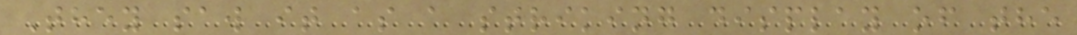They saw it as a striking display of the
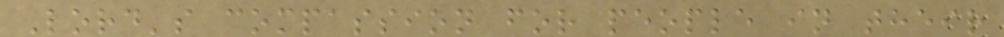Lord's compassion for people in their
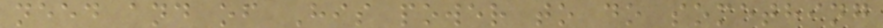need and of His power to do something
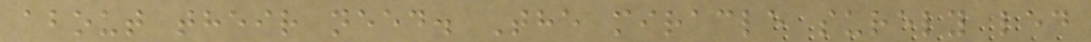about their need. The miracle surely led
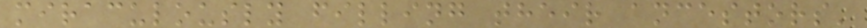miraculously filling their ancestors'
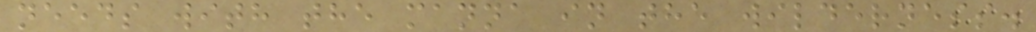needs with the manna in the wilderness.
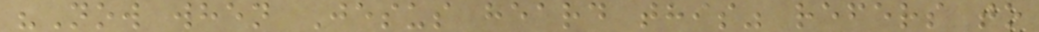"Now when Jesus heard this" refers to
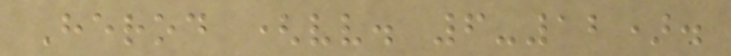Herod (vv. 6-12).
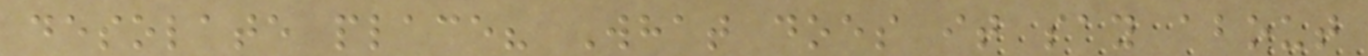desolate place? What does it say about
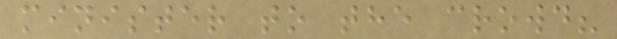minister to the crowd?
